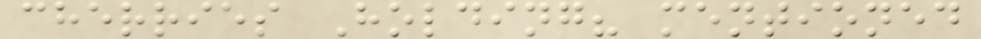cherries Holding? mentioned
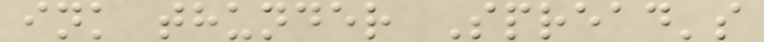ink thunder Spread's
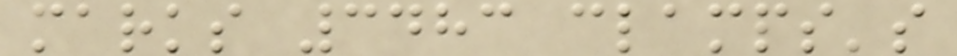marks 3483 clamps's
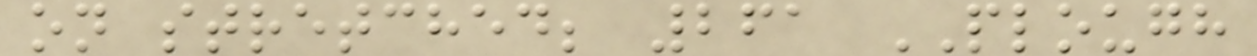on stretched; 261 PLOUGH
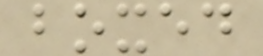boxed
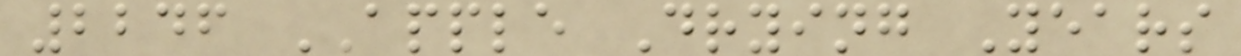2246 APPLE Drying Years
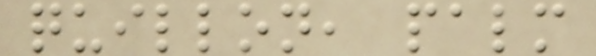quillon, palm
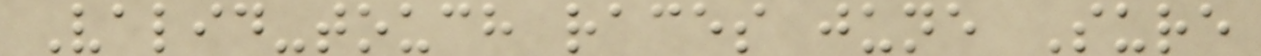Valid-touch races june Sure
